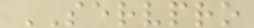SERVPRO
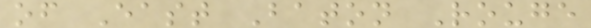of East Baton Rouge
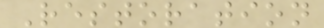Restoration
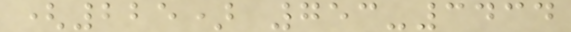(225) 753-3434
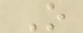O
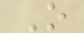O
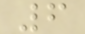6
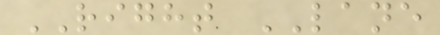RIGHT LANE
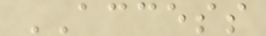ACCESS
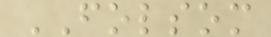FOLSOM
